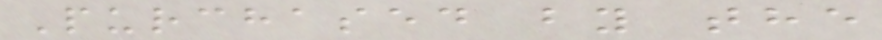Purchased by the
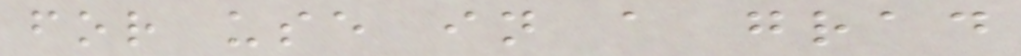for use in a grad
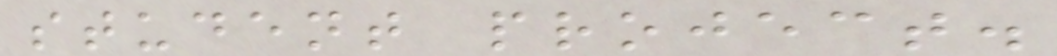student project.
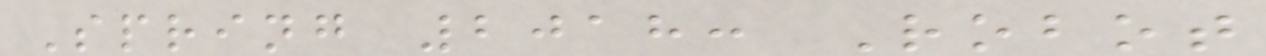Spring 2018: Robot
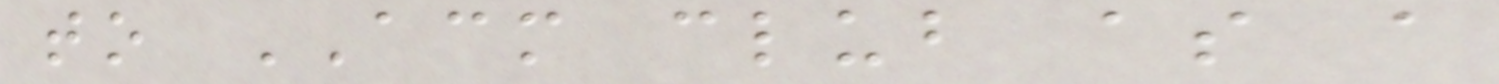to ACM club as a
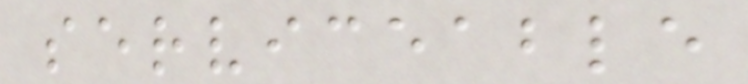serviceable
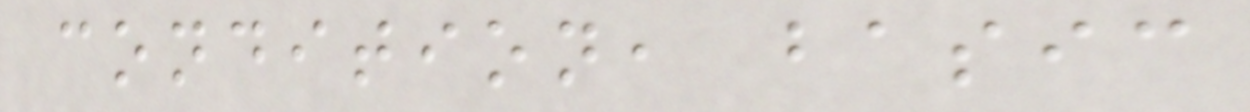condition, basic
